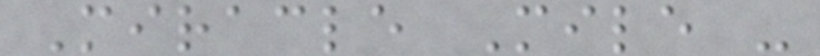Miracle Mile -
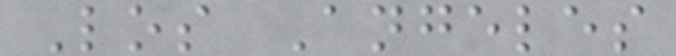Los Angeles
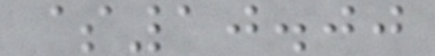$10.00
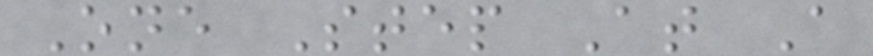One Step At A
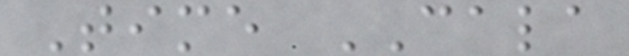Time CALA
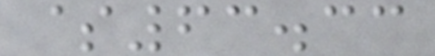$63.33
